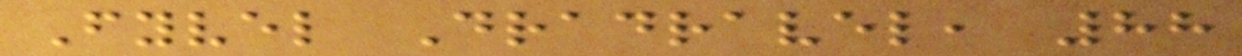Fyvel Dradravel, 88
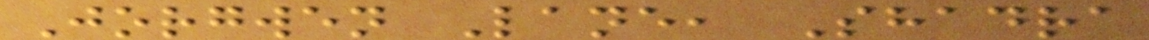Jorgwen Lane, Shadra
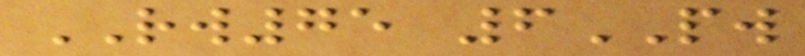RW75 6PW
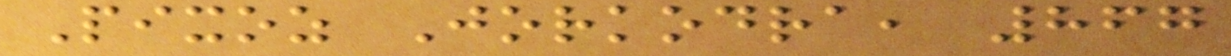Pixoz Jorkodra, 867
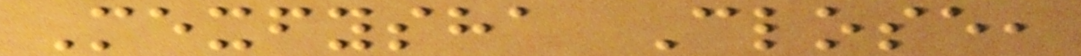Mexfysha Close,
